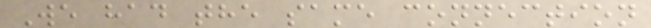We had the same connection
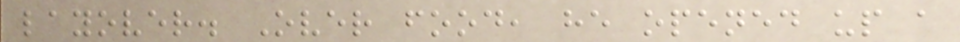layover. Over food, he opened up a
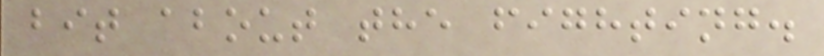bit about the fighting.
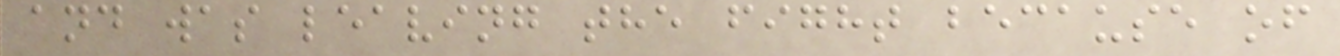and was leaving the fight because of
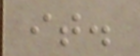it.
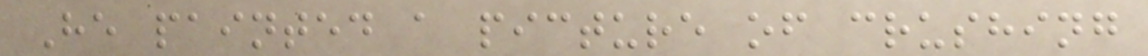He painted a picture of crushing
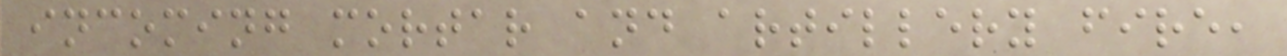incoming mortar and artillery fire,
